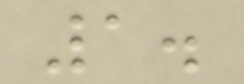1.
